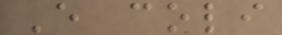E coli
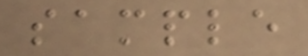sample
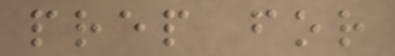prep for
